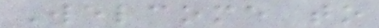Welcome to
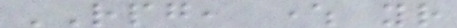RPG, where your
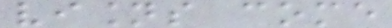visions come
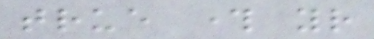true through your
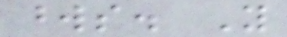words. You
